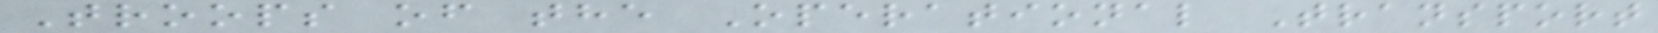Troops of the Operational Transport
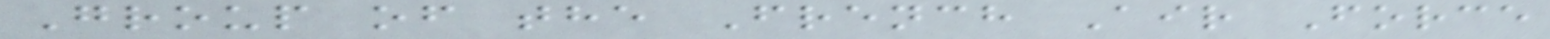Group of the French Air Force
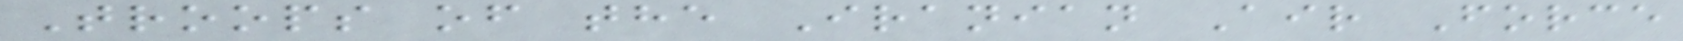Troops of the Iranian Air Force
